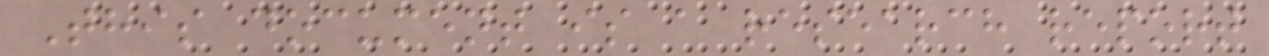This document is a research report
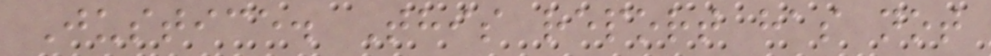Justice. This report has not
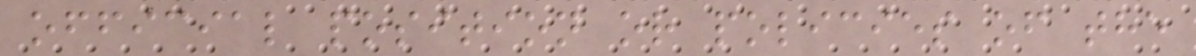official position or policies of the
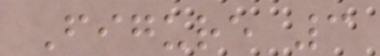Figure 3
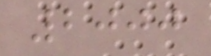2000
